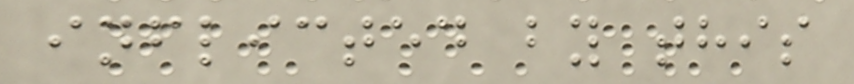inflicted by this
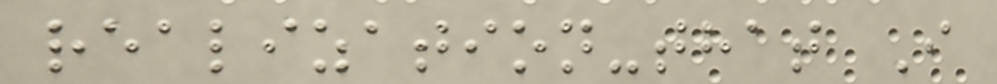realization-that I
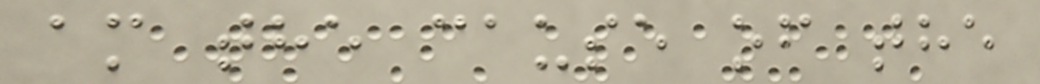am the cause of the
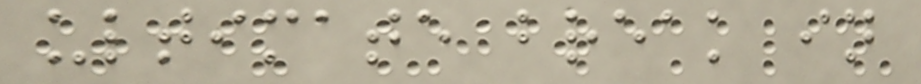ultimate break in
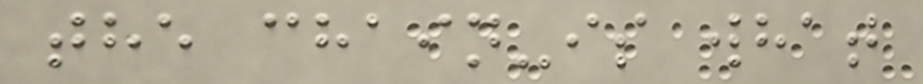the chain-is what
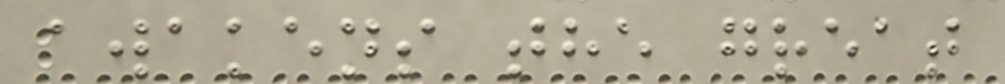awakens the great
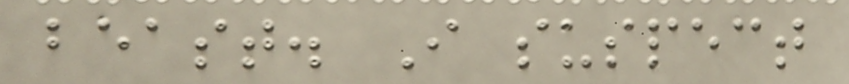beast. I suspect
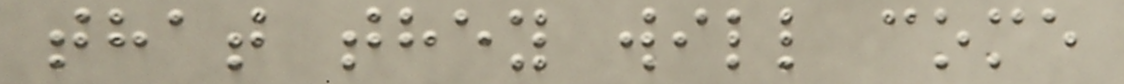that they will come
